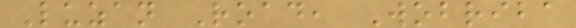Luzan Road, Wobriba
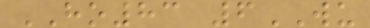HO83 6WU
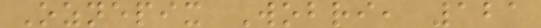Oznepix Wobri, 121
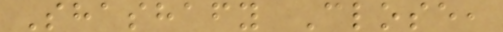Shashafy Close,
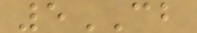5CB
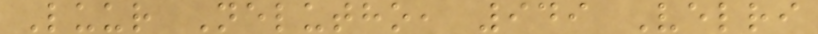Luur Nelutho, 949 Velri
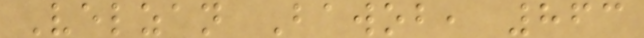Velzan Bawob, 863
